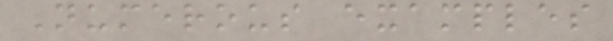Numerous examples
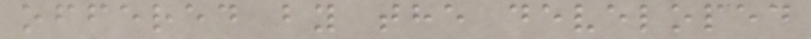offered by the developed
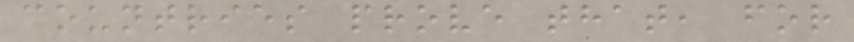countries prove that, for
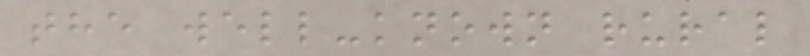the well-known rural
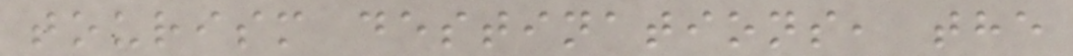tourism destinations, the
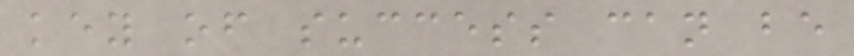key of success can be
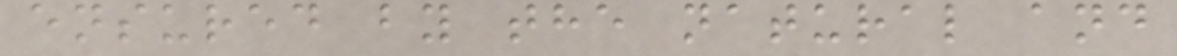ensured by the natural and
